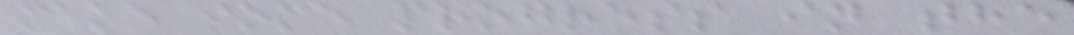make some progress in the
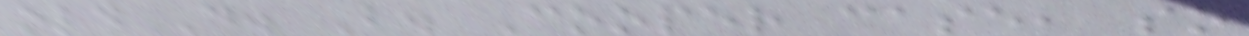old D. B. Cooper case, so
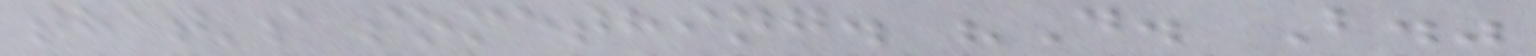that's something. "D. B."
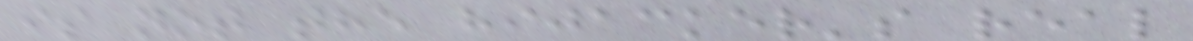is not the hijacker's real
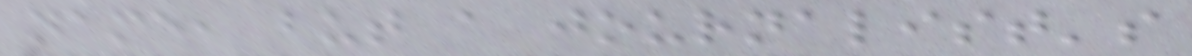name, but a journalist's
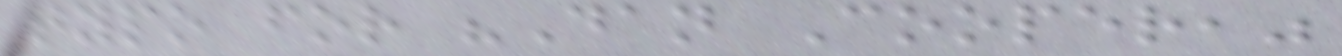typo for "Dan Cooper,"
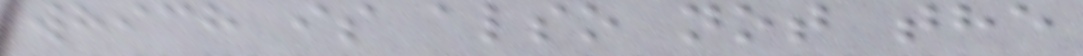which is also not the
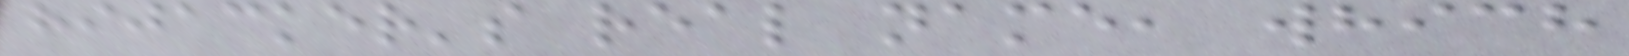hijacker's real name, which
